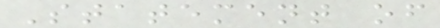Statement of
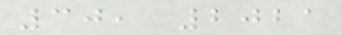30, 2021
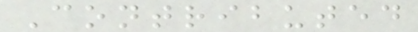Contributed
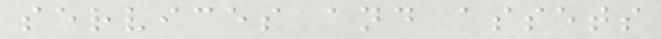services and assets
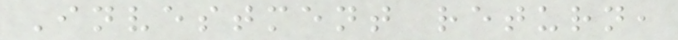Investment return,
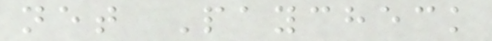net Paycheck
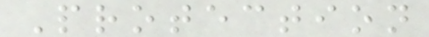Protection
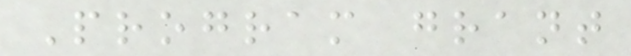Program grant
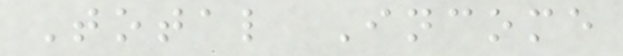Total Income
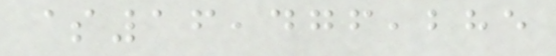$16,476,285
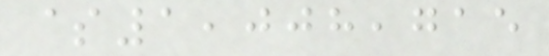$1,008,715
